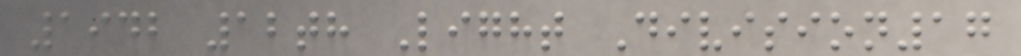1942 12th Light Division17
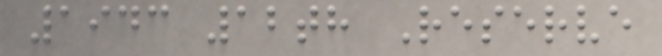1943 12th Reserve
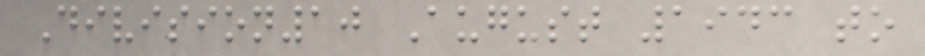Division10 August 1943 to
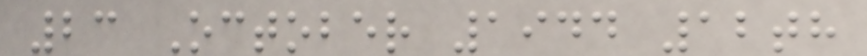23 October 1944 12th
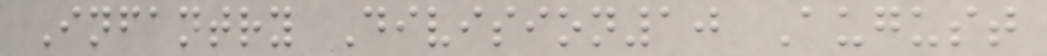Infantry Division10 August
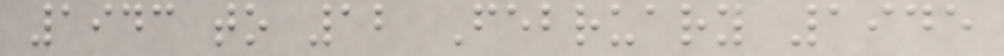1943 to 12 February 1945
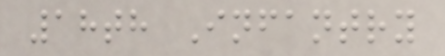18th Infantry
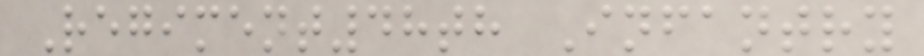Regiment48th Infantry
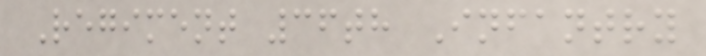Regiment 36th Infantry
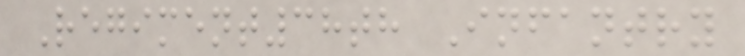Regiment38th Infantry
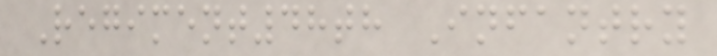Regiment48th Infantry
